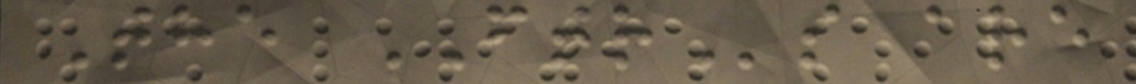The FTRs are
